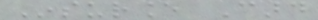Insurance Card
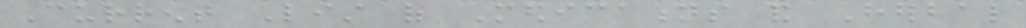Current List of Medications and Herbal
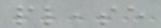please
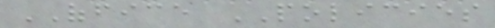OFFICE POLICIES
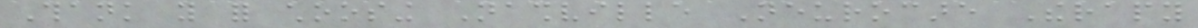Thank you for choosing Nashville Neurocare Therapy
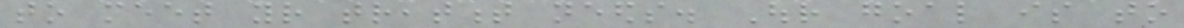to meet your treatment needs. Our goal is to
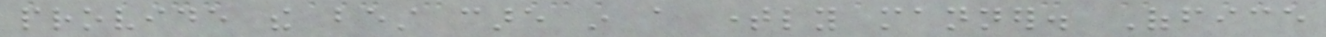provide the best care in a timely manner. Office
